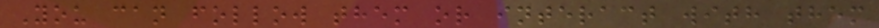You can follow them or interact with them
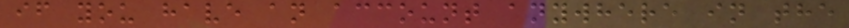if you have an account anywhere in the
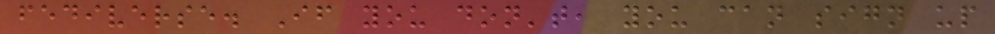fediverse. If you don't, you can sign up
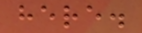here.
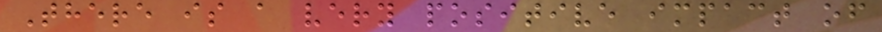There is a very positive impact of
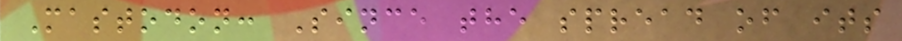Mastodon: Since the spread of its
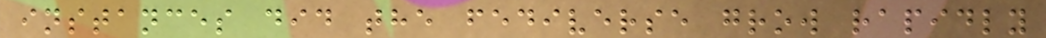instances did the fediverse grow rapidly
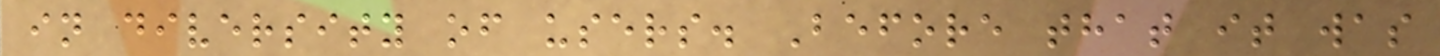in diversity of users. Before that it was
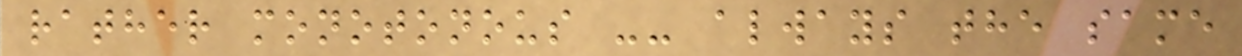rather monotonous -- always the same
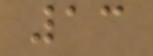13
